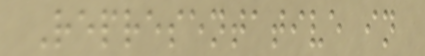Representative in
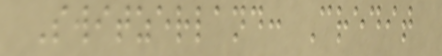Switzerland: Credit
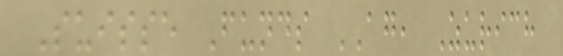Suisse Funds AG, Zurich
